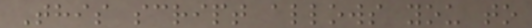This script allows you to
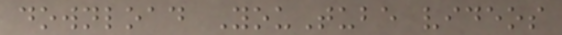download YouTube videos
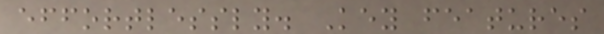effortlessly. Key features
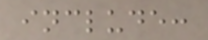include:
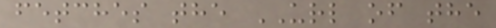fetches the URL of the
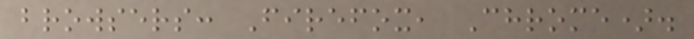browsers: Firefox, Chrome).
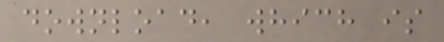download, which is
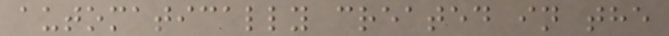automatically created in the
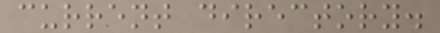current directory.
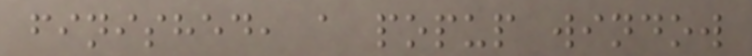finished, a popup window
